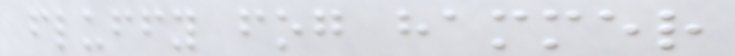fluffy fog hammer
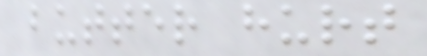butter hurt
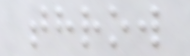throw
